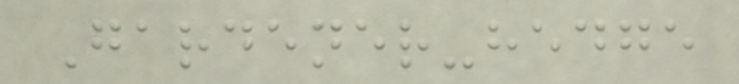Gardener-hedge
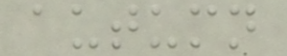autumn
